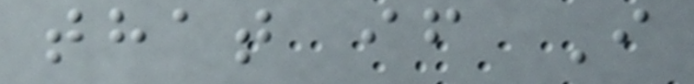that if I
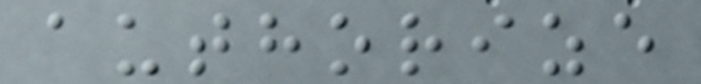authorize
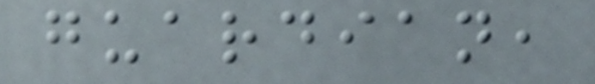guardian,
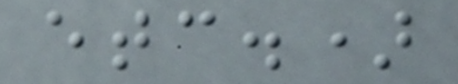etc.)
